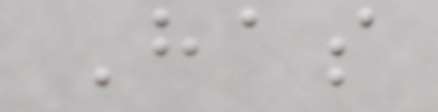Has
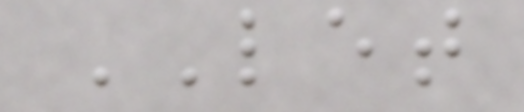LET
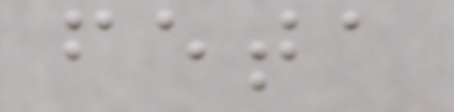feta
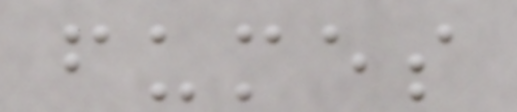fumes
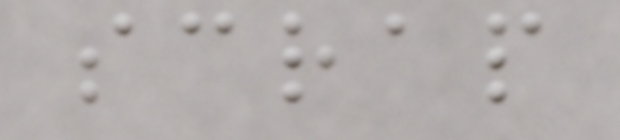scrap
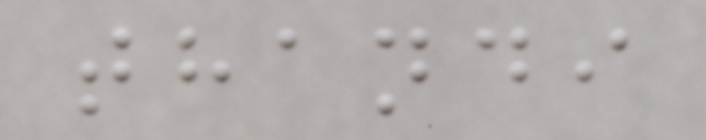thandi
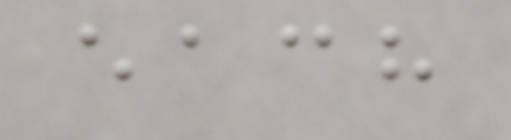each
